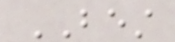BEST
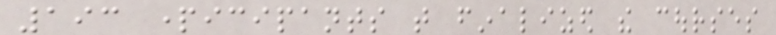193 participants that finalized the courses
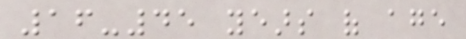16-45 years of age
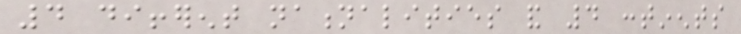4 different nationalities and 4 continents
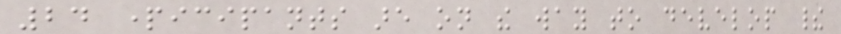24 participants are on the way to develop their
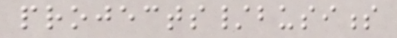projects/business
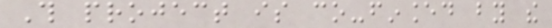This project is co-financed by the
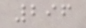296
